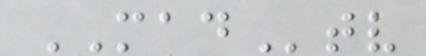MADtv
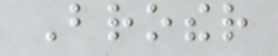Brother
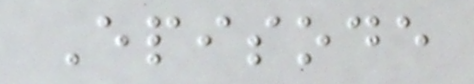Episode
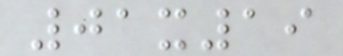01x19
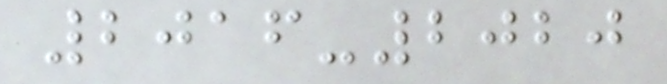2016-2020
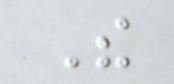The
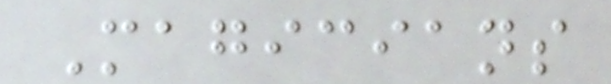Magicians
